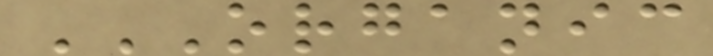ORGANIC
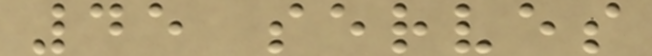45 serves
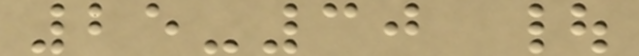25-30 |
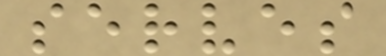serves
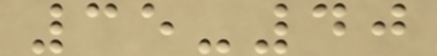35-40
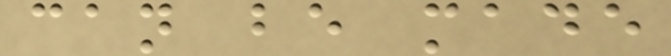can be made
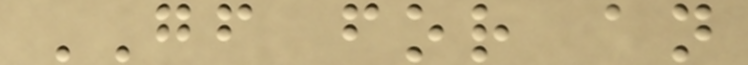GF for an
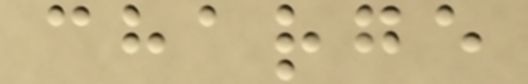charge
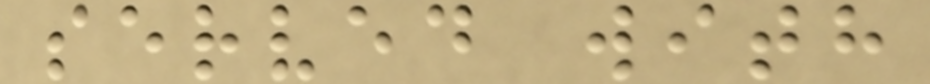served with
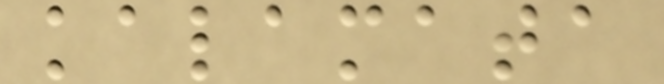kalamata
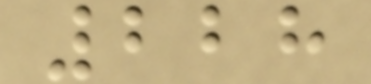228
